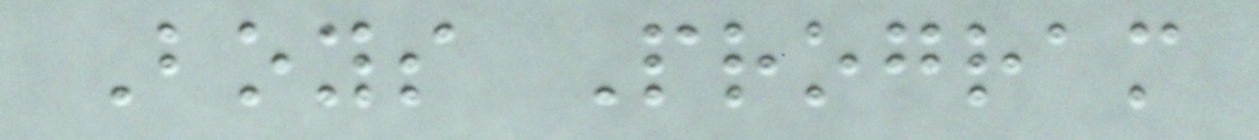Boys Program
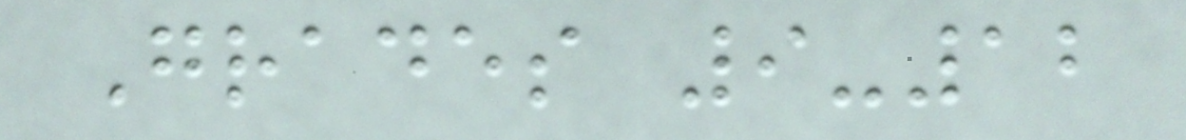Grades 9-12
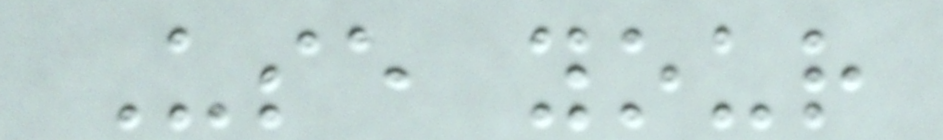Use your
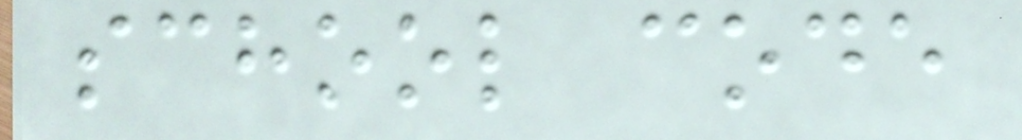school code
